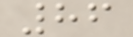86
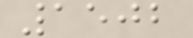1502
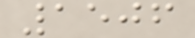1506
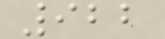922
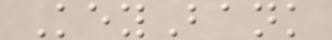KeyBank
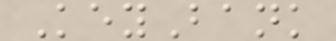KeyBank
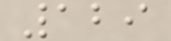129
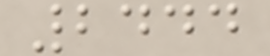2444
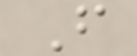F
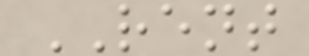RENT
